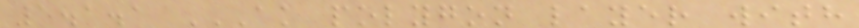5.1.1 AK POLYGON LAYER WITH
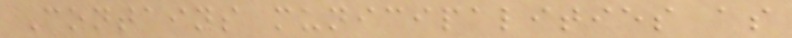Contains municipalities as
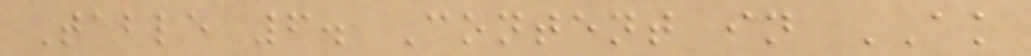Table 6. Content in AK
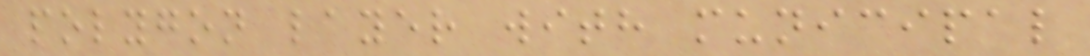polygon layer with municipal
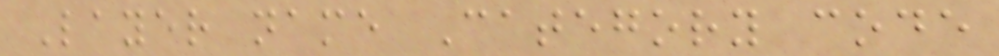Layer name Category code
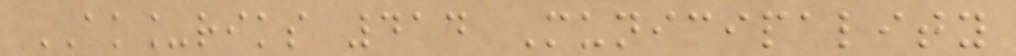AK_riks 414 Municipality
